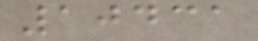10431
